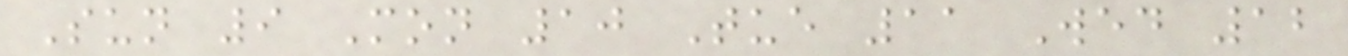Sun 9 Mon 10 Tue 11 Wed 12
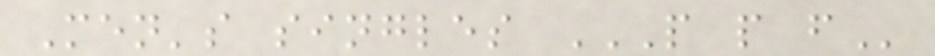Men's singles P P F
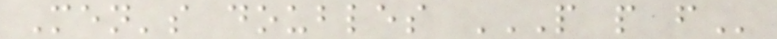Men's doubles P P F
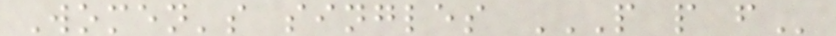Women's singles P P F
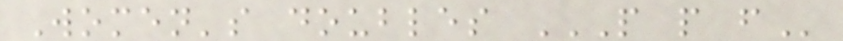Women's doubles P P F
